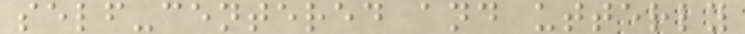self-centered and utterly
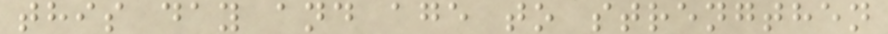this day and age to strengthen
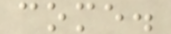come.
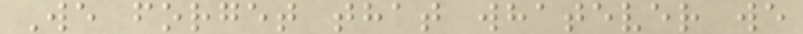We forget that whatever we
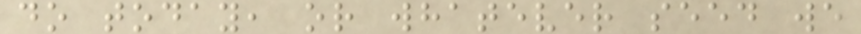do today, or whatever seed we
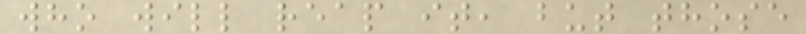who will reap it, but those
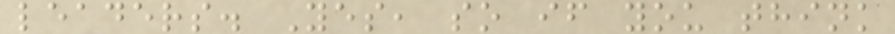leaders. Yes, so if you think
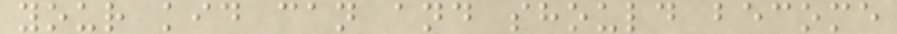your kid can and should become
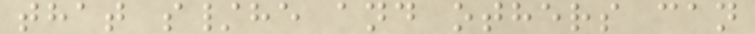that s/he and others can
